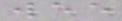wee
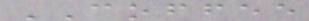COFFEE
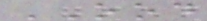OOD
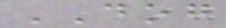DOG
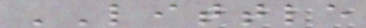LITTLE
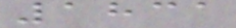1831
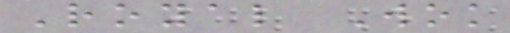Royal Wok
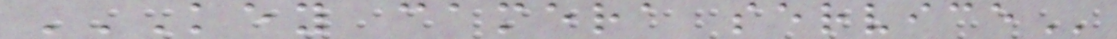KEY CAMERA SERVICE
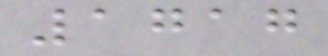1717
